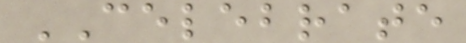CELEBRATE
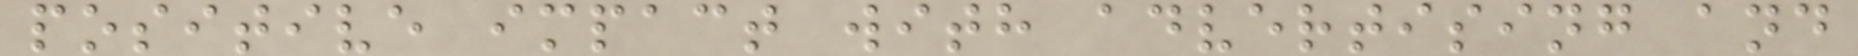positive impact with advertising and
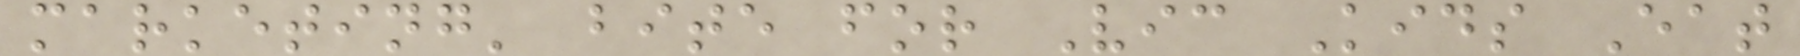marketing' bite for Vic Kids Eat
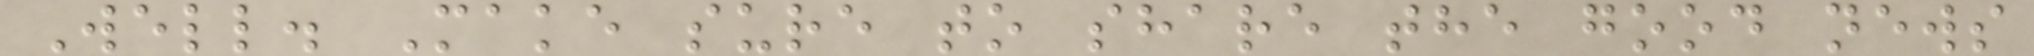Well. Make sure to share the good news
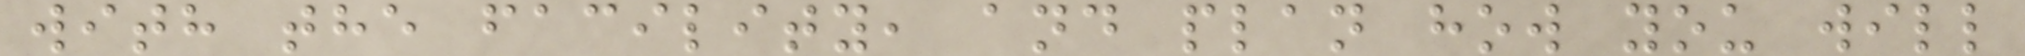with the facility, and plan how you will
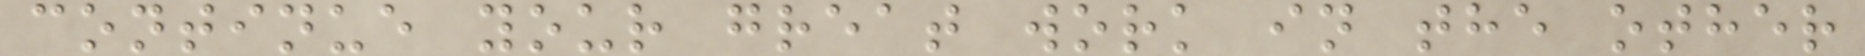continue your great work in the other
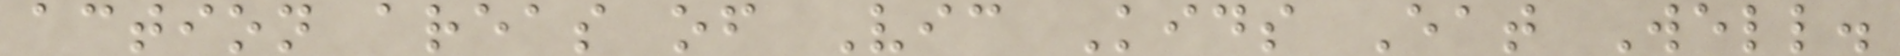action areas of Vic Kids Eat Well.
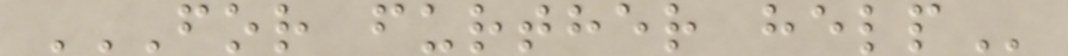FOR FURTHER HELP
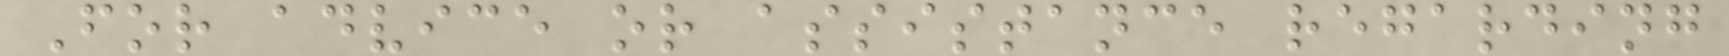For advice or assistance regarding
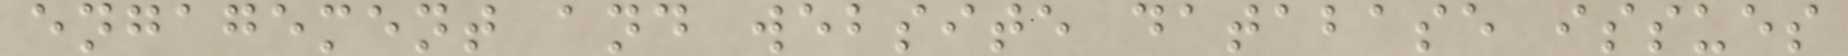engagement and website database issues
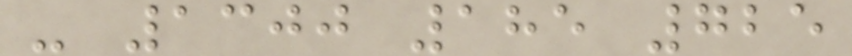- 1300 185 725
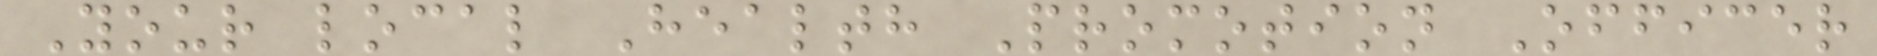Your local Health Promotion Officer
